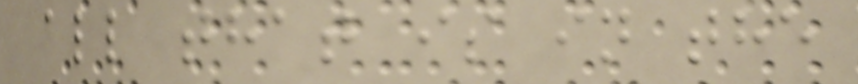all that is in the
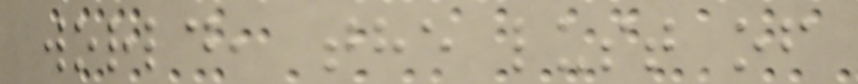world, the lust of
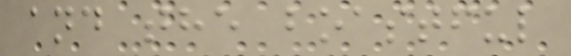and the boastful
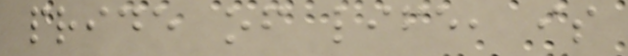pride of life, is
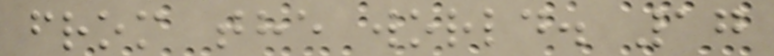from the world. 17
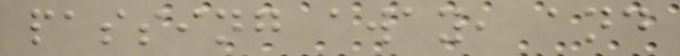passing away, and
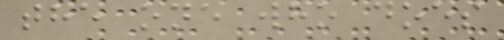the one who does
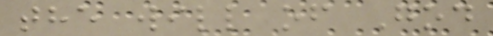the will of God
